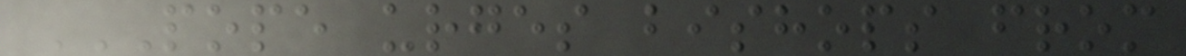POPE URGES BISHOPS FROM
